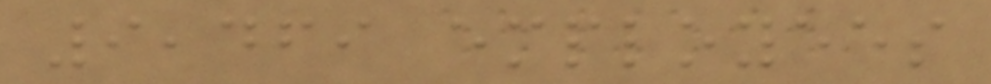9,469 employees
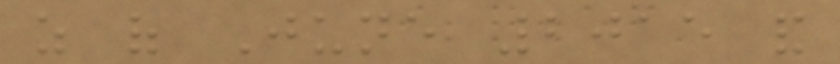as of June 2015 and
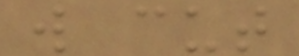will cut
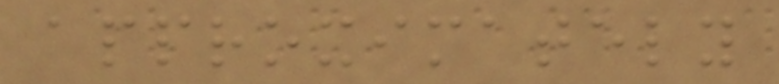approximately
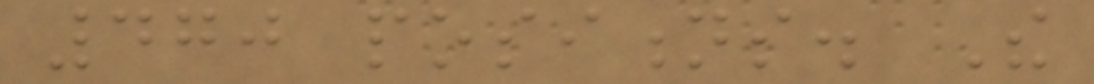470 positions. The
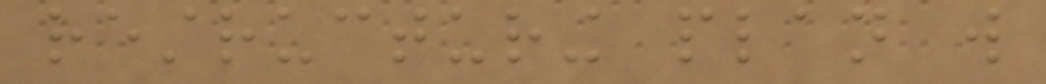restructuring plan will
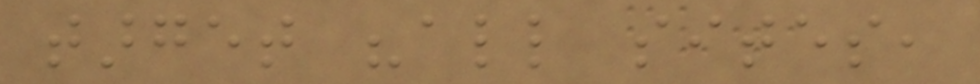target "all sites,
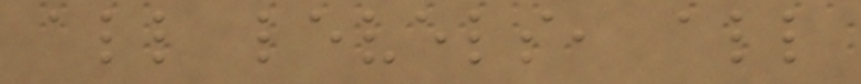all levels, all
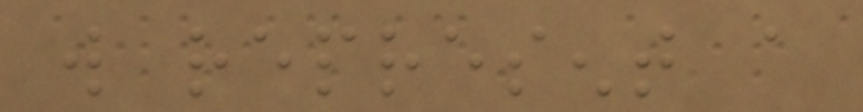will represent a
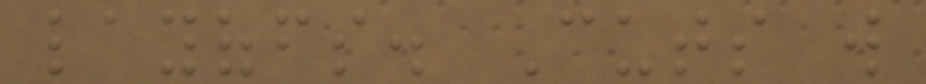layoffs. Cuts will
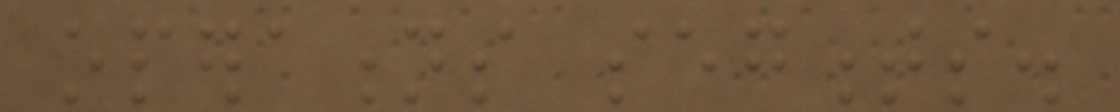operations segments.
